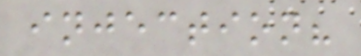injection?
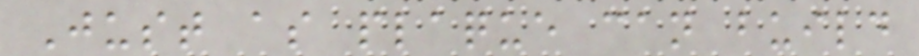Just as plaque can build
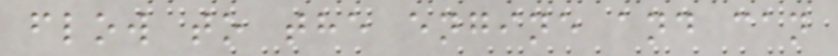flow to the engine and can
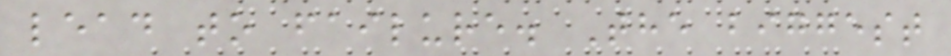lead to failure. The biggest
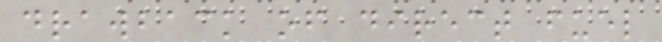drawback of direct fuel
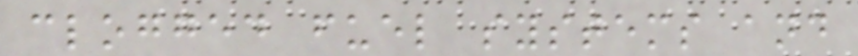clogged fuel systems and
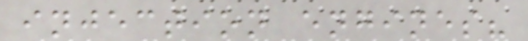injection engines?
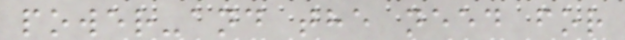power-and the need for
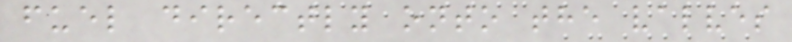fuel directly onto the valves
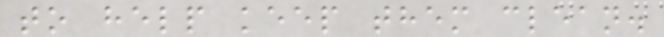to help keep them clean.
